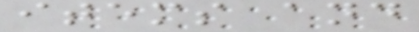items and
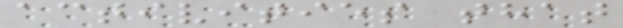activities that
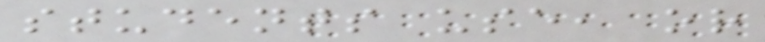students use, or
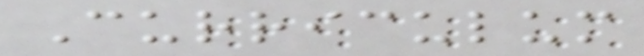Curriculum
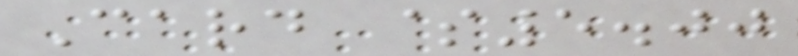Card $5.00
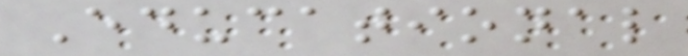Educational
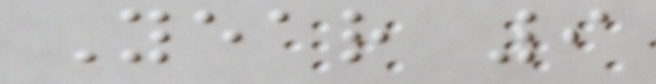Year 9
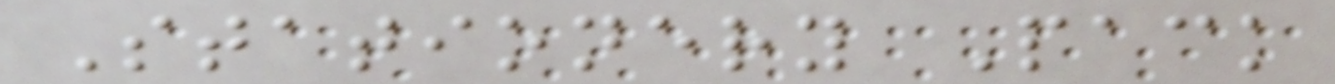Stationery Pack
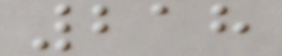218
